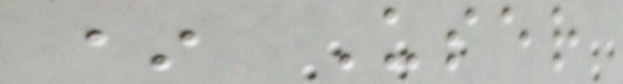* User
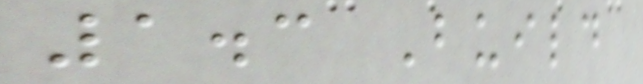1.3 Build
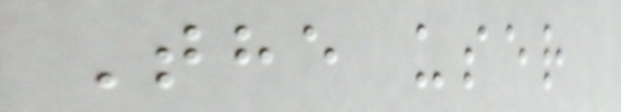The user
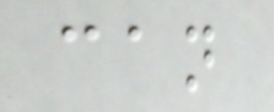can
